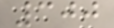300
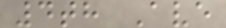4th Ave
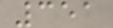351
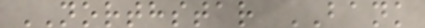NORTHSTAR BANK
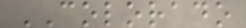COLORADO
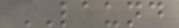LAUND
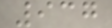937
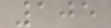105
